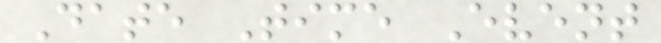Date Time Event
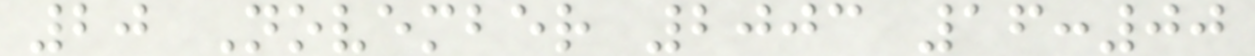20 November 2003 16:00
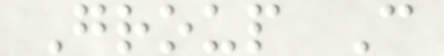Group C
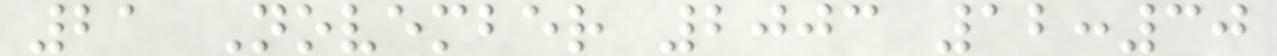21 November 2003 12:30
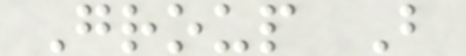Group B
